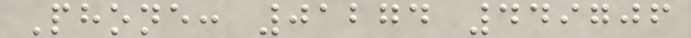Phone: 01274 449706
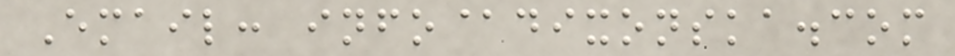Email: info@dixonska.com
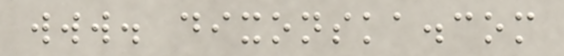www. dixonska.com
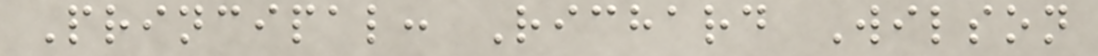Principal: Richard Wilson
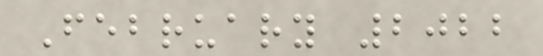February 2022
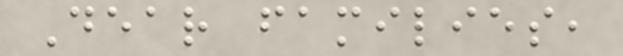Dear families,
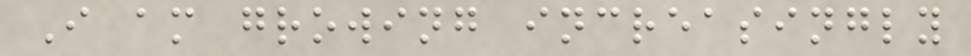I am growing increasingly
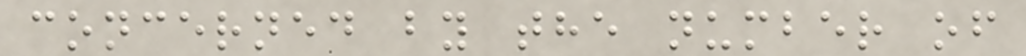concerned by the number of
